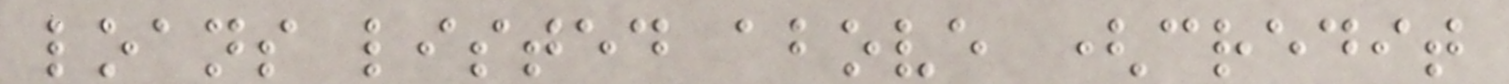loans listed above (credit
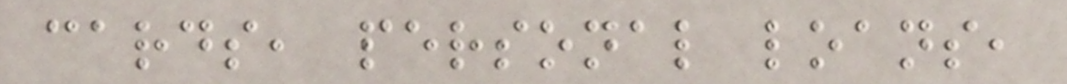cards, personal loans,
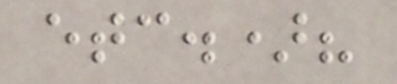etc.)?
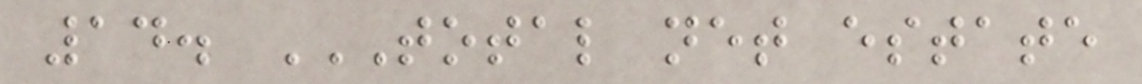14. TOTAL NET ESTATE
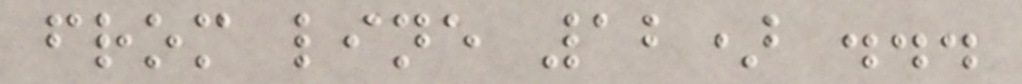from line 12) ...
